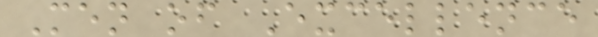Men of Excellence
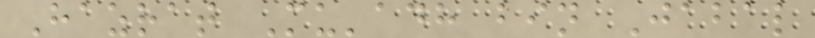Hazrat Mu'adh bin Jabal
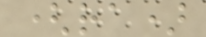(ra)
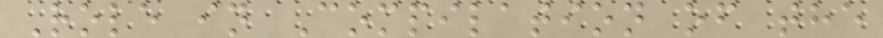Role in Compilation of the
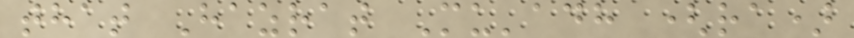that Hazrat Mu'adh (ra)
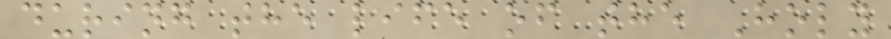during the life of the Holy
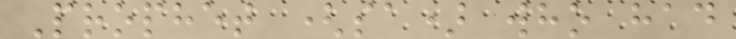Prophet (sa) who had
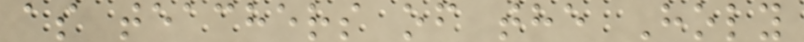as teachers of the Holy
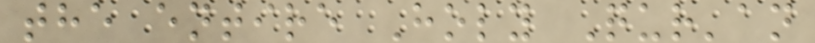the entire Holy Qur'an
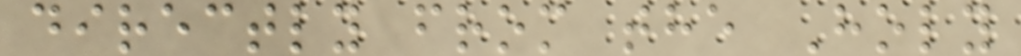directly from the Holy
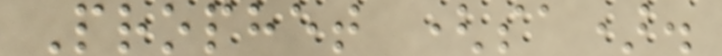Prophet (sa).
